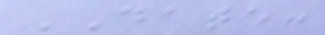DATE:
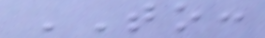TO:
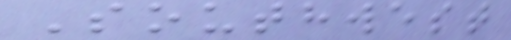Southwest
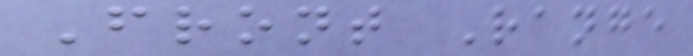Front Range
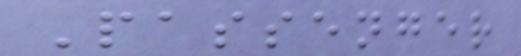Passenger
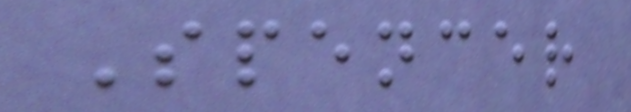Spencer
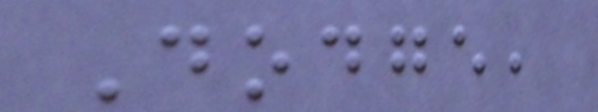Dodge,
